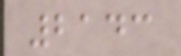2143
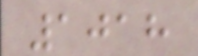1018
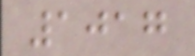1017
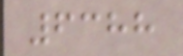6388
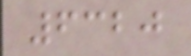6320
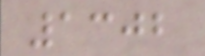1302
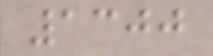1300
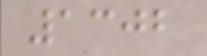1302
